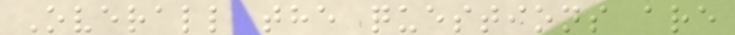Overall the questions are
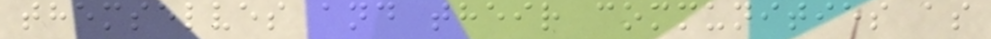themselves and their communities as
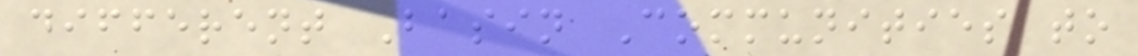different Basin Communities to
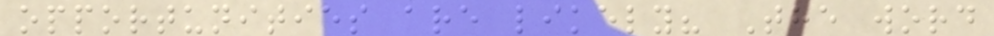opportunities are likely? The word
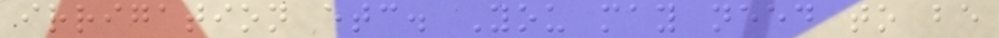irrigation etc. You may need to be
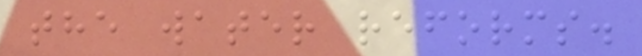the water reforms.
